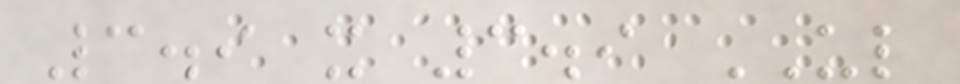3.9 x 3.9 UL
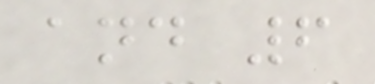and 6
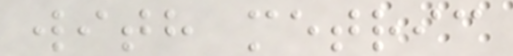with metric
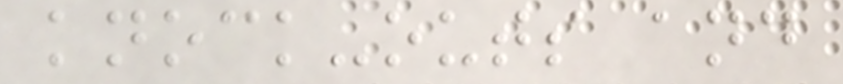knock-outs and
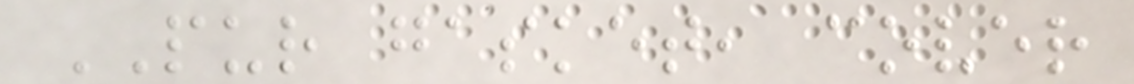PUR gasket, cover
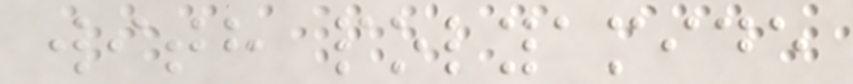with polyamide
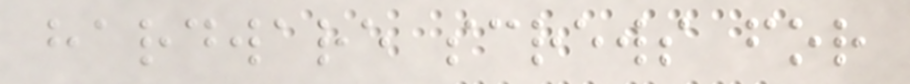hardware screws for
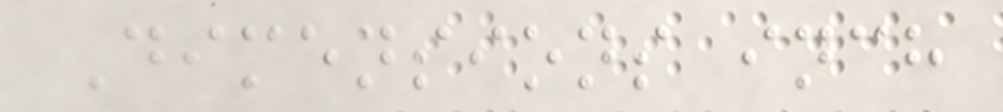Dimensions inch
